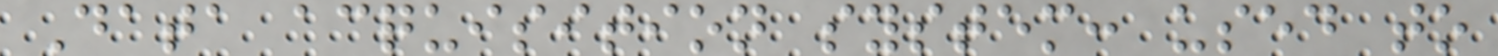Data acquisition system: used to
